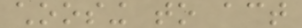choosing to act
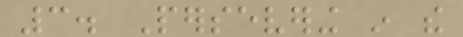3. Persevering in the
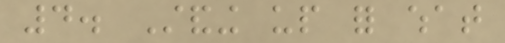4. Standing up for what
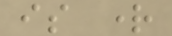is right
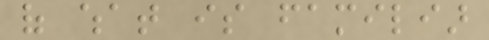of what is familiar
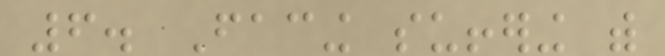6. Facing suffering with
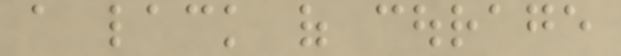a lack of courage
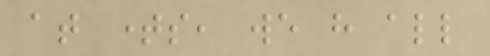at times, we have all
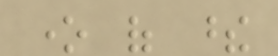one of these
